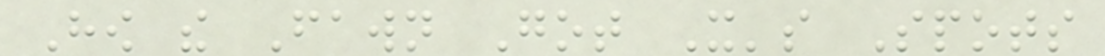How the Fawn Got It's Spots
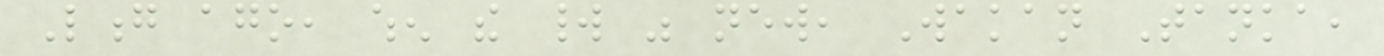Long ago, when the world was new, Wakan Tanka,
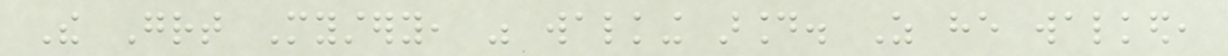The Great Mystery, was walking around. As he walked,
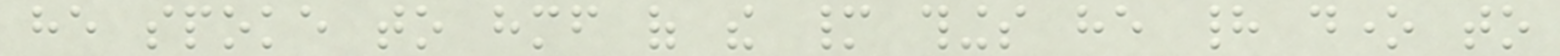he spoke to himself of the many things he had done to
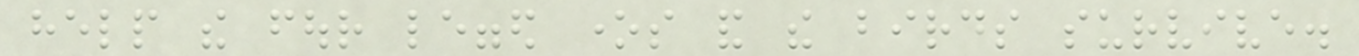help the four legged ones and the birds survive.
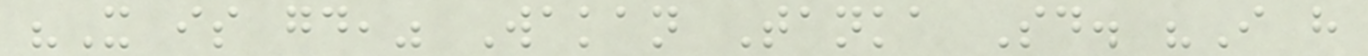"It is good," Wakan Tanka Said. "I have
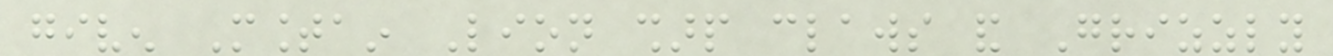given Mountain Lion sharp claws and Grizzly
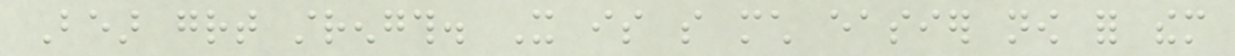Bear great strength. It is so much easier now for them
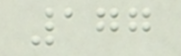177
